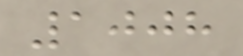1008
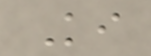Ki
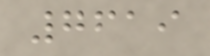7619
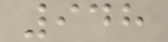948
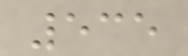535
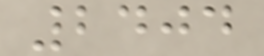2404
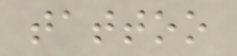tattoo
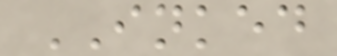INKED
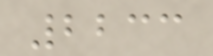2233
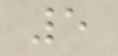5
